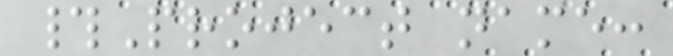#Project name:
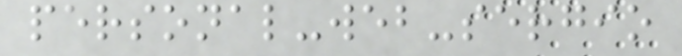personal-web-sergio
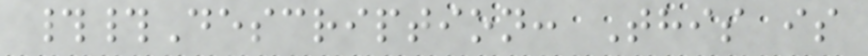##Description: This is
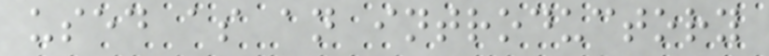used as an introductory
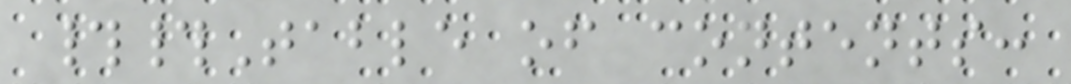##Table of contents:
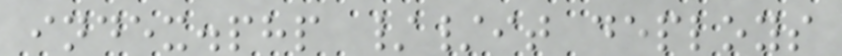index.php //it deploys
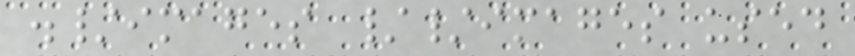./images //images used
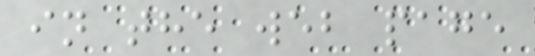in the web page
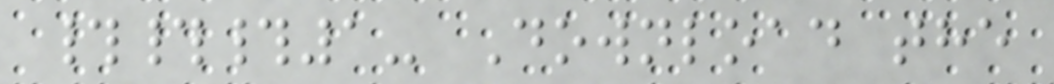###1- Download the
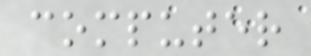computer
